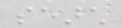search
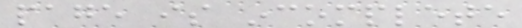page is incomplete
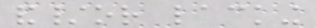and/or lacking
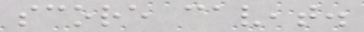score caveat.
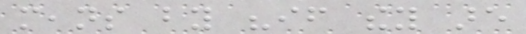means by "if they are
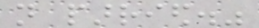not parried."
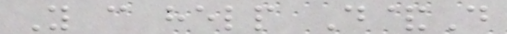You can help D&D
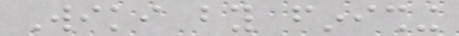Wiki by finishing
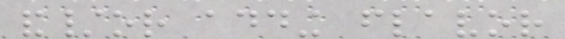and/or adding flavor
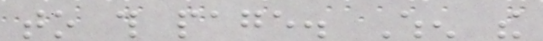to this page. When the
